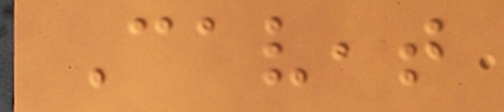Caveat
